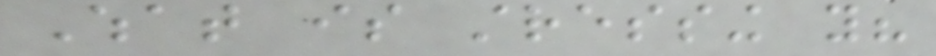What is stressing you?
